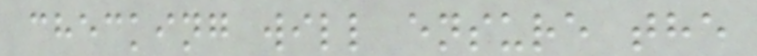checking will ensure the
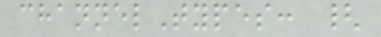channelTypes: {
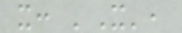x: 'X',
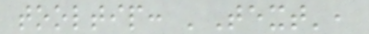tooltip: 'Text',
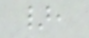},
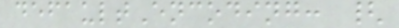defaultEncoding: {
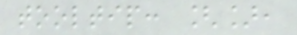tooltip: [],
